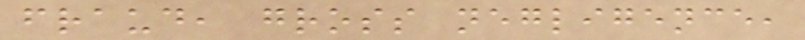fraud, gross negligence,
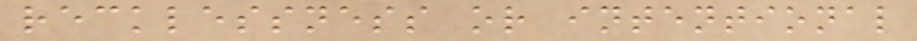recklessness or intentional
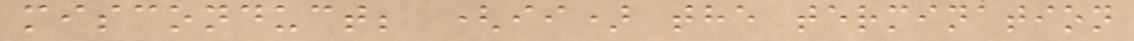misconduct; (ii) the termination
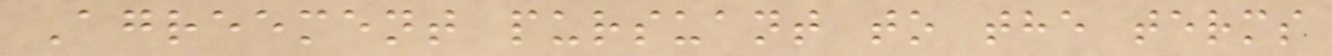Agreement pursuant to the terms
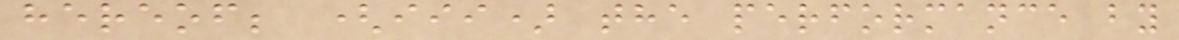hereof; (iii) the performance by
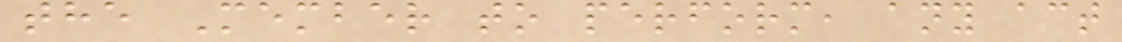the Member to perform, any act
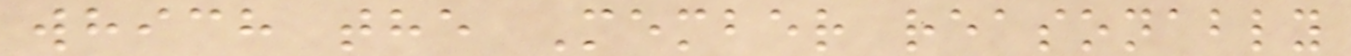which the Member reasonably
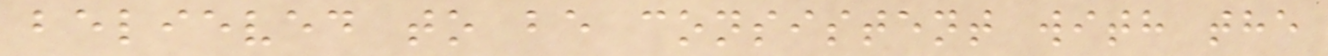believed to be consistent with the
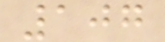107
